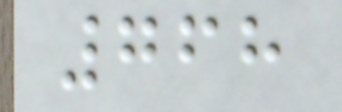768
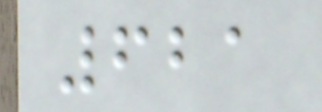621
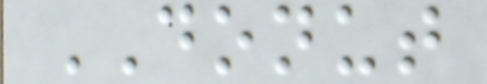DONUT
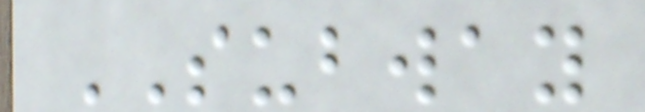SUBWAY
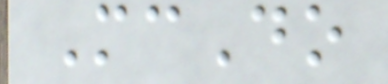McDo
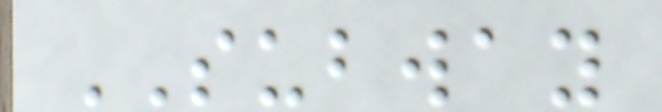SUBWAY
